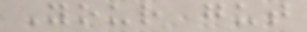Your gut
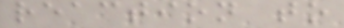reaction to
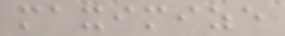maximize
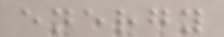energy
